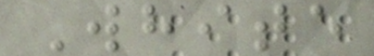White
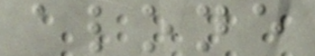alone
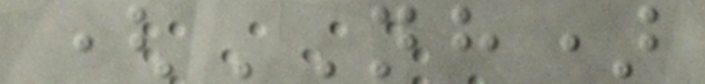(NH)
